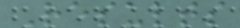Results
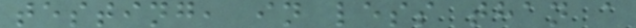testing, in less than a
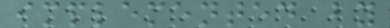implemented by
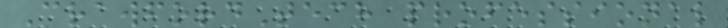CrawfordTech professional
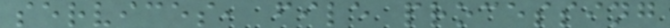services, file processing
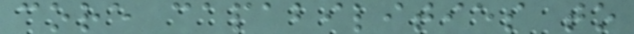core capabilities to
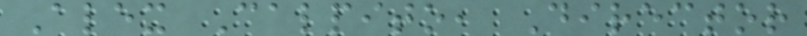Alex Calpito, Director
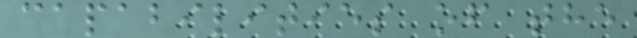capabilities of the
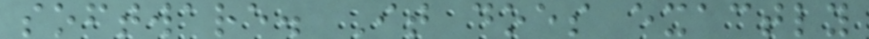software. It does exactly
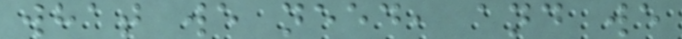what we need, and we
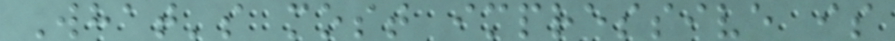What's most impressive is
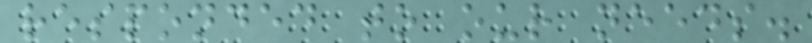responded to our needs.
